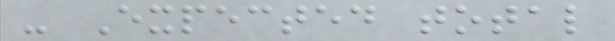- Expected total
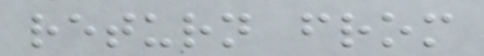return from
